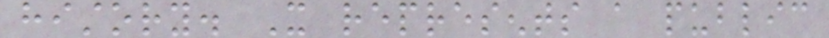history. It represents a public
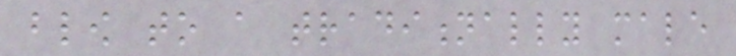blow to a traditionally male
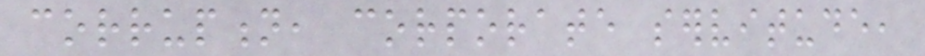corruption, corporate servitude,
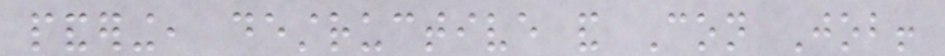pandering, destructive and Con Job!
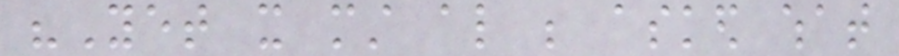"Yet it must also be asked what
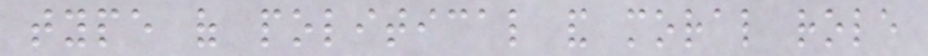type of political and moral role
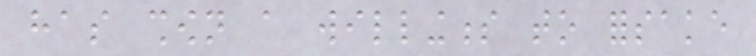has shown a willingness to forsake
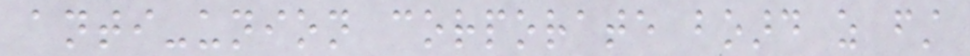anti-union corporate board as first
